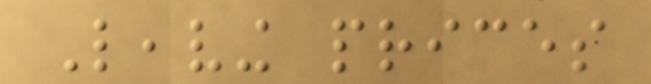Leaving prices
